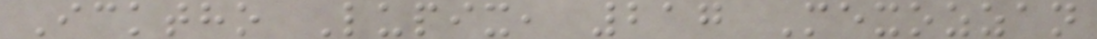Icktho Lupix, 217 Mexozzan
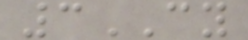3CY
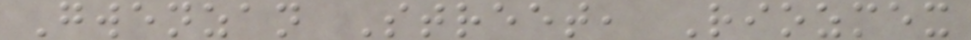Gwenzan Street, Riozmex
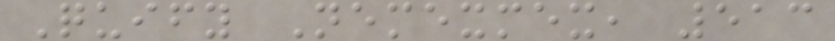Quify Nemexmex, 513
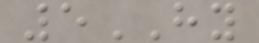5HY
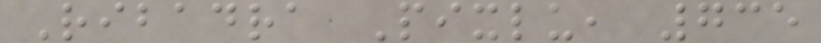Ribadra Pixlu, 735
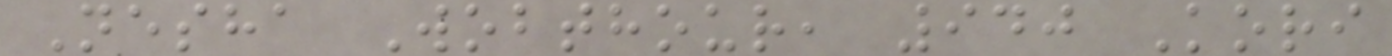Nesha Wobthour, 940 Kori
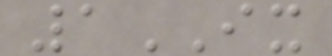1IX
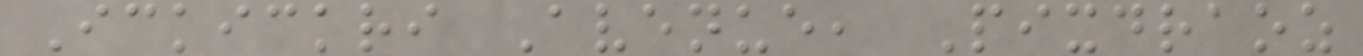Ickickri Avenue, Pixdraoz
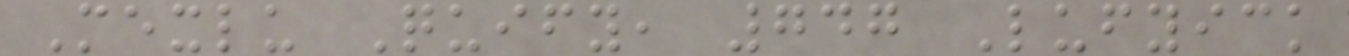Mexlu Quify, 747 Lufyick
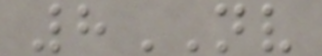8NV
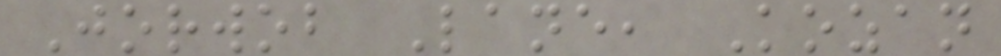Jorwob Lane, Kozan
